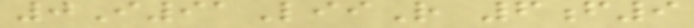0I91LiiR 6f9
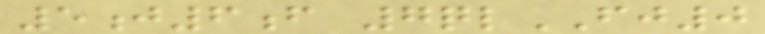5j6f 7qlFJ0
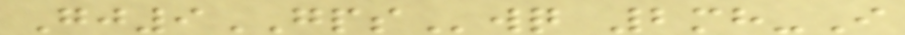Gj9GPSwq 2mh-I
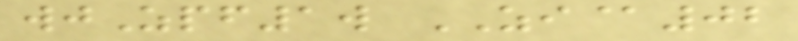wjZpf1w ZI@02
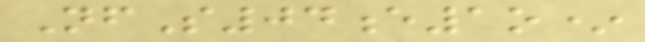NfS04e1o*
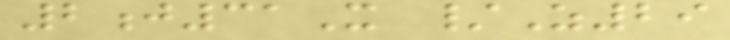2j31X /Z29
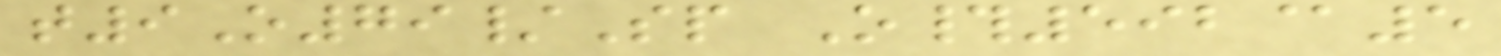t9O79/Sp O#592@5
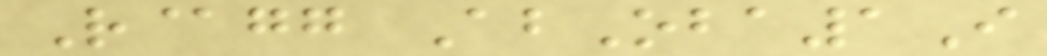R@gg AbOba1I
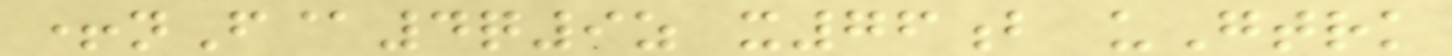+nF@4q9z x76b uGtrk
